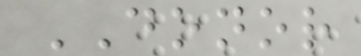DONOR
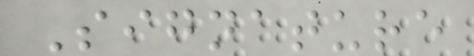Signature
